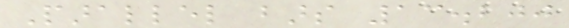Parallel bars 13.200
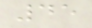45
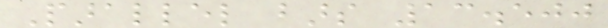Parallel bars 13.500
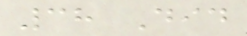38 Did
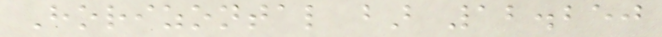Horizontal bar 12.250
